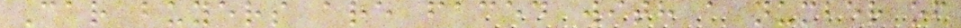Car buyers are faced with a number of
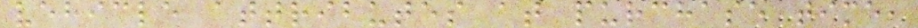vehicle attributes at purchase time,
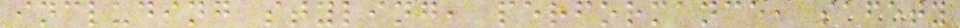including styling, performance, safety
